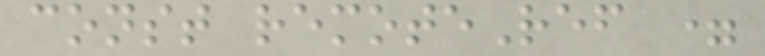const remoteRef =
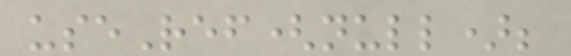useRef(null);
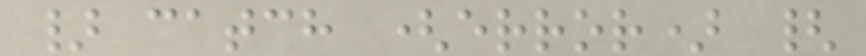} catch (error) {
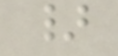}
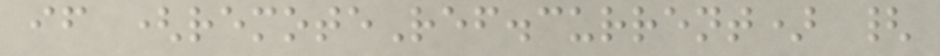if (remoteRef.current) {
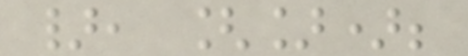}, []);
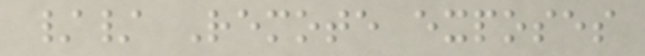// Remote exposes
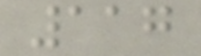117
